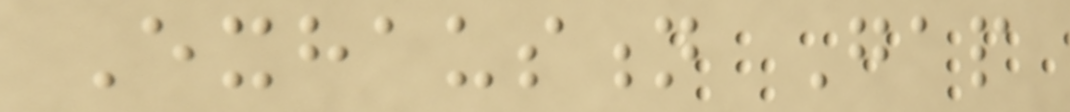Exhaustion Gap
